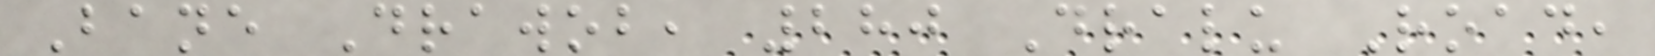Bane Drawob, 280 Dralu Road,
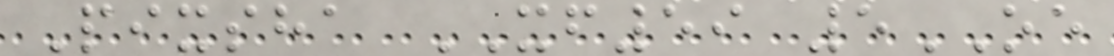Pixsha XF59 5OE
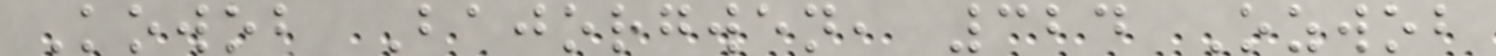Kowob Bajorgwen, 324 Ozwob
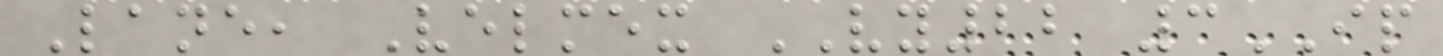Lane, Velmex VY22 3IP
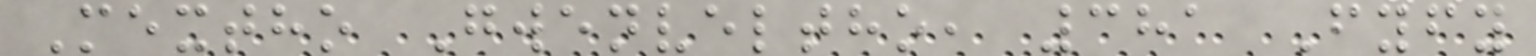Mextho Gwenveltho, 381 Fyfy
